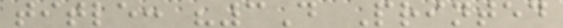title: "3D Printed
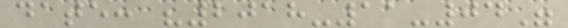date: "2018-11-04"
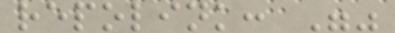repolink: ""
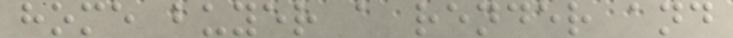home buyer a render and
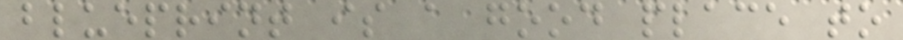blueprint is a good place to
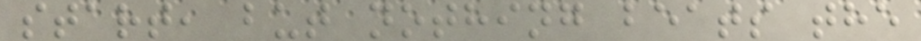start, but nothing beats the
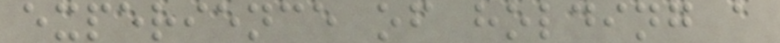experience of holding a
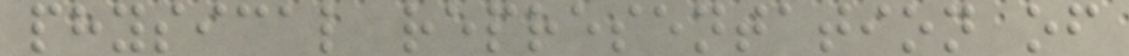physical representation of
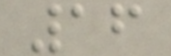16
